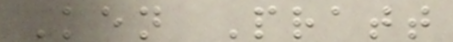Ken Pratt
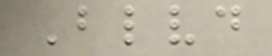Blvd
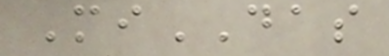MiDAS
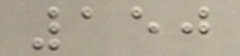150
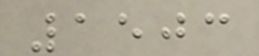1503
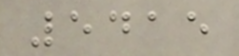5415
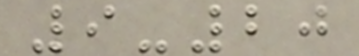9-20
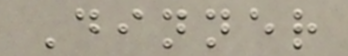Dinner
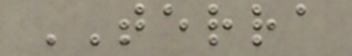TERRA
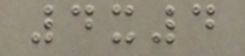4x4
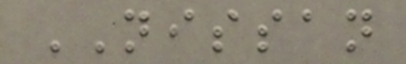NISSAN
